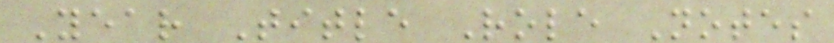Year Title Role Notes
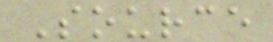Source
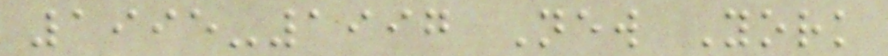1995-1997 New York
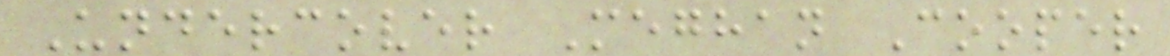Undercover Meghan Cooper
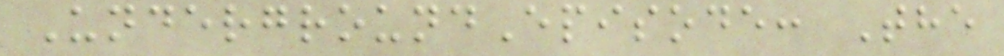UndergroundEpisode: The
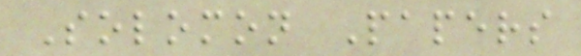Solomon Papers
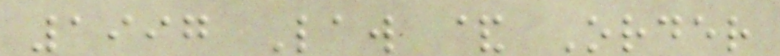1997 Law & Order
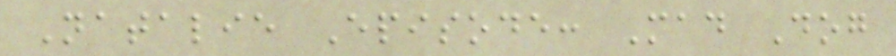Natalie Episode: Mad Dog
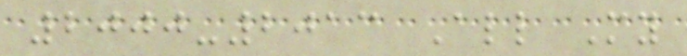2000-2013 All My
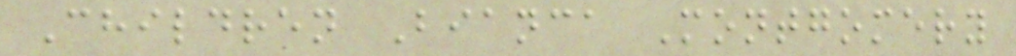Children Bianca Montgomery
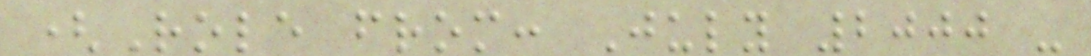(Role from: July 2000 -
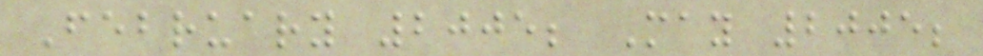February 2005; May 2005;
